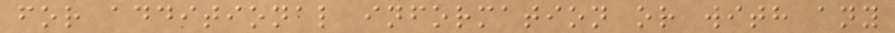for additional information or with any
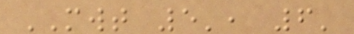MWT 5', 6'
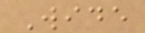Wide
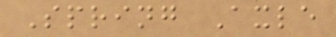Spring Axle
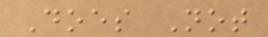Does Not
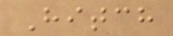Hitch
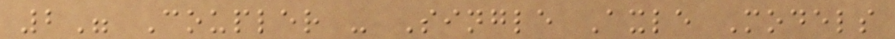2" Coupler - Single Axle Models
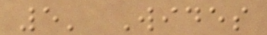5' Wides
